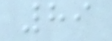89
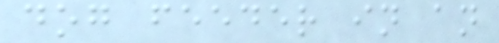dog feeder in an
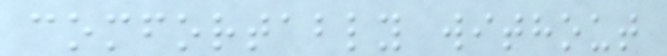comfortably without
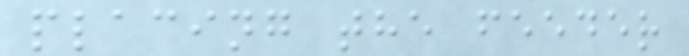placing the feeder
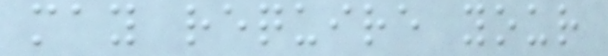may require your
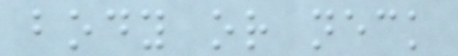body or neck
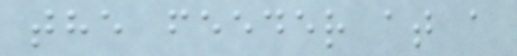the feeder at a
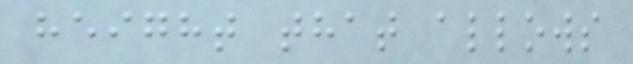height that allows
